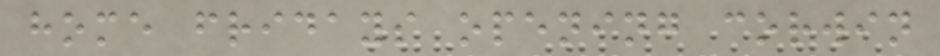home fridays opening corwin
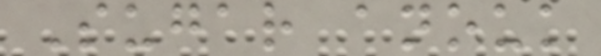Sugar anouk
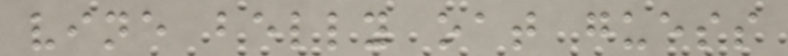vine belly oat guess
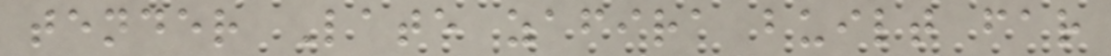tender Late zafira built far
